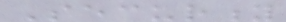Security
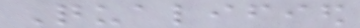Qualified
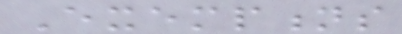Exemptions
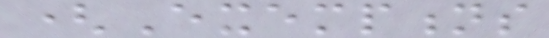(Exemptions
